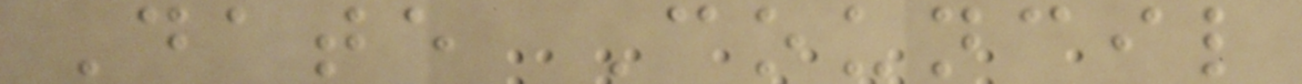Date Council
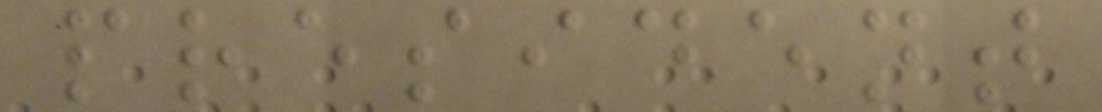president
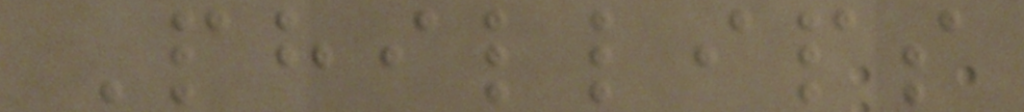Phillips
